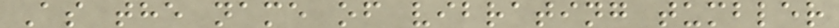As the name of vibrating tumbler
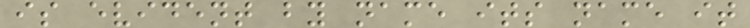is evident by name its name it
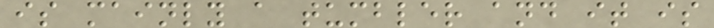is mainly a tumbler and it is
